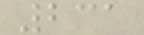231
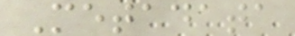Metadata
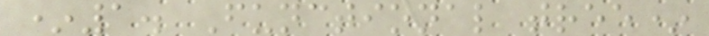*1. Functional tree*
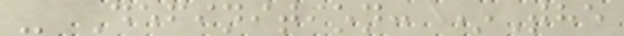- Definition: *The
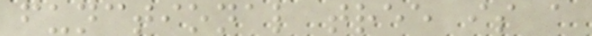functional tree is a
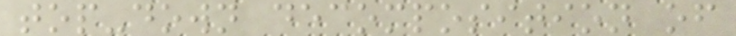top-down decomposition of
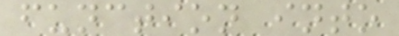function into
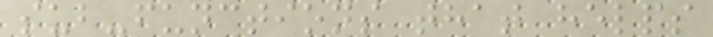sub-functions that helps
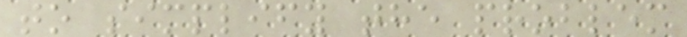to simplify the problem
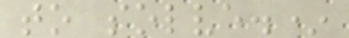to solve.*
